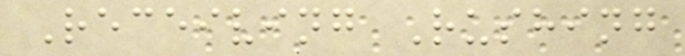Receiving Rushing
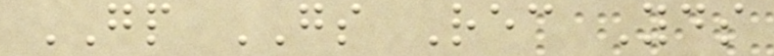GP GS Rec Yds
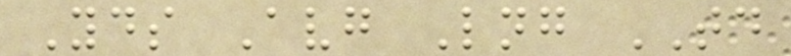Yds Avg Lng TD
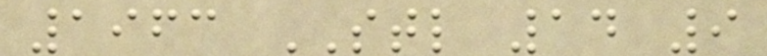1963 STL 14 9
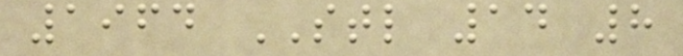1964 STL 14 8
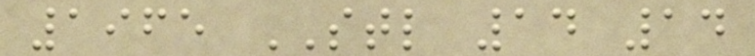1965 STL 14 14
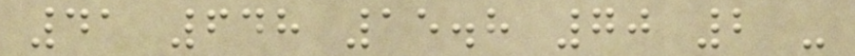41 648 15.8 70 2 -
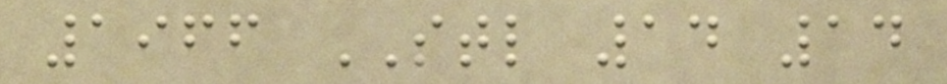1966 STL 14 14
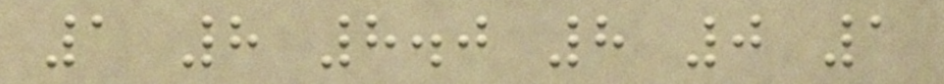1 8 8.0 8 0 1
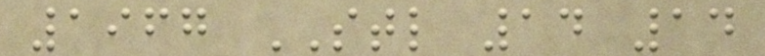1967 STL 14 14
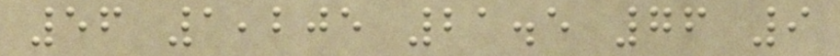56 1,205 21.5 76 9
